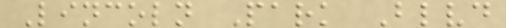Lincoln Park Blvd
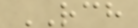RCH
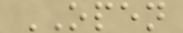OPEN
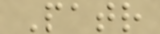Patr
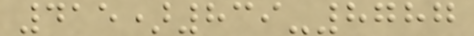415)839-8787
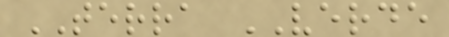TERRA VERDE
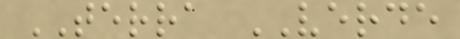TERRA VERDE
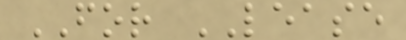FOR LEASE
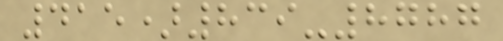415)839-8787
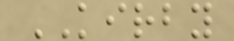KIRBY
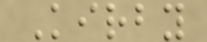Kirby
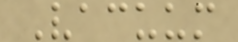Vacuum
